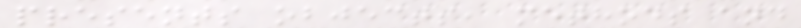presents objects, methods and
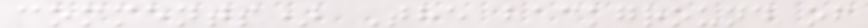comments) The background of
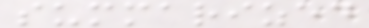summarized
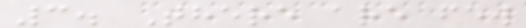3. There are few
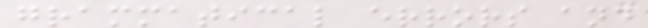grammatical errors and
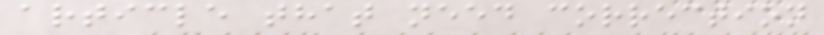article that need correction
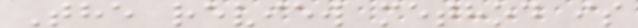The review method is
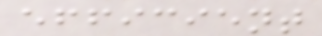efficient
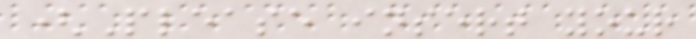(Please insert your
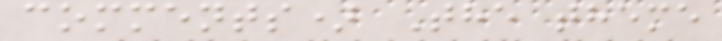comments) The theme
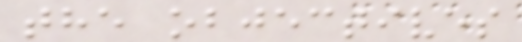the objectives
